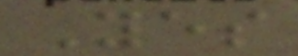Yes
